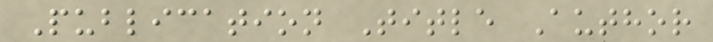Publication Title Author
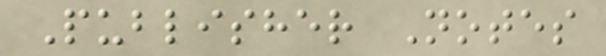Publisher Notes
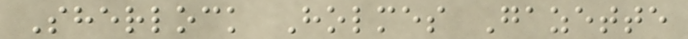Sherlock Holmes Gazette
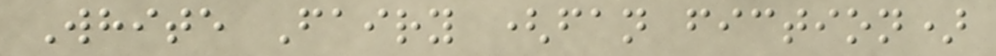White Fairy (fan fiction)
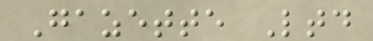Gazette Ltd
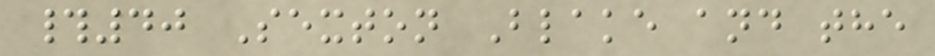#40 Sexton Blake and the
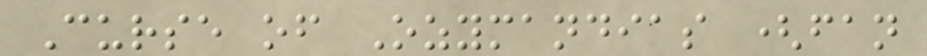Curse of Ozymandias (fan
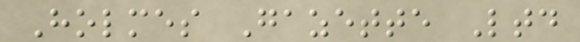Holmes Gazette Ltd
